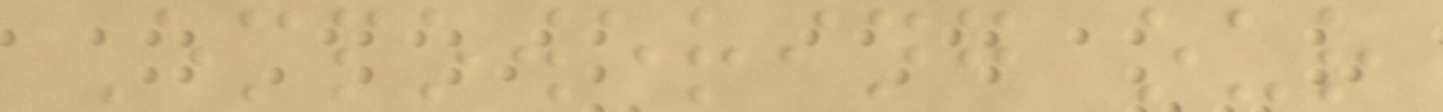Empowering our
